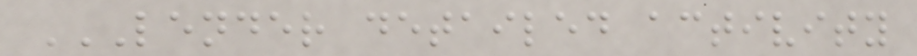LENDER DETAILED ACTIVITY
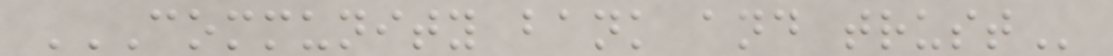COMMUNITY BANK AND TRUST
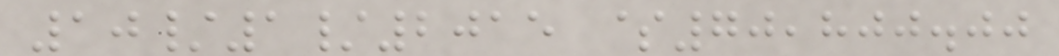10/1/2015 $70,800.00
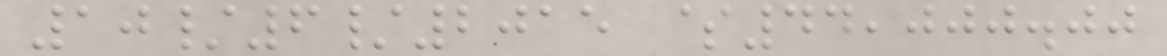10/6/2015 $44,000.00
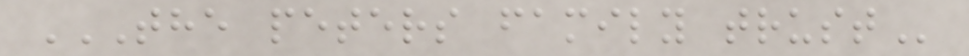THE PETERS FAMILY TRUST
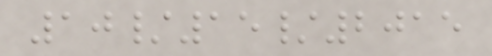10/15/2015
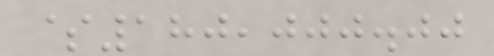$180,000.00
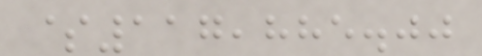$117,885.00
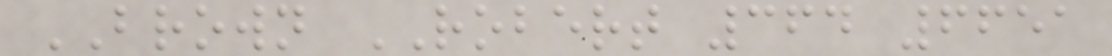BROWN ROBERT 364 6651
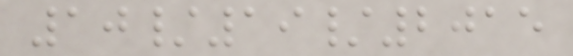10/19/2015
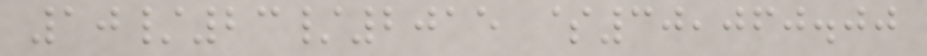10/23/2015 $30,060.00
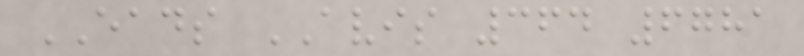EADS AVIS 364 6781
